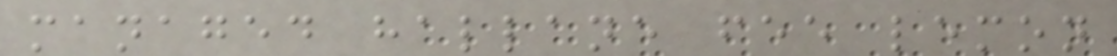managed hallane fee lemon
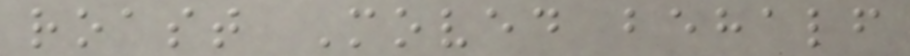roast Moved behalf
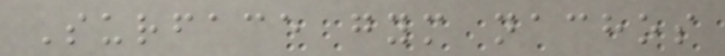Surface gym nachos
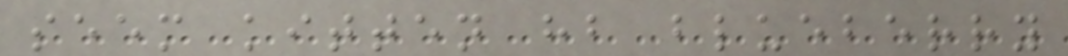seem kitten hb blueberry
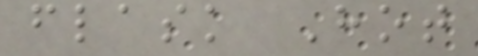flask Hot
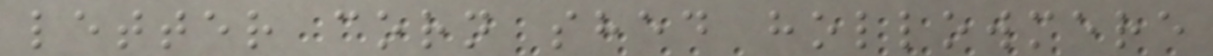letter corn shed hollowmere
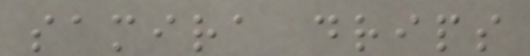samira drips
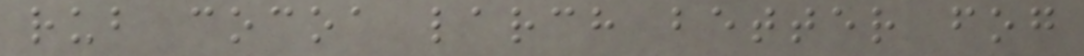rub cocoa larch better fog
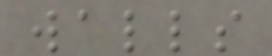walls
